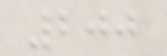200
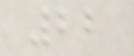22
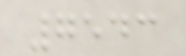7543
